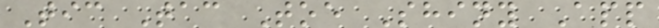Tic Tac Toe Shiny App
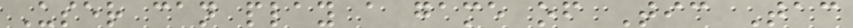User can play a game of Tic Tac
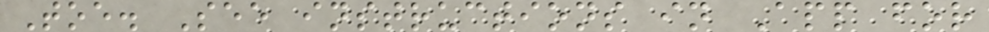Toe. See instructions in App for
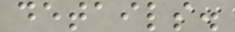details.
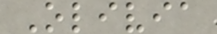Olivia
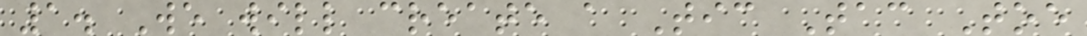1. We will create a Tic Tac Toe
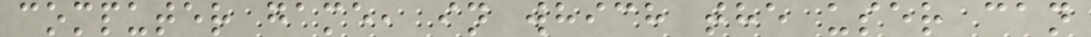computer game, in which the user can
